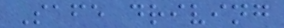Safe driving
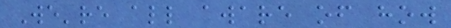We're all aware of how
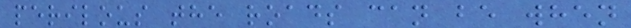perilous the roads can be when
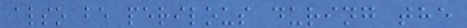also be perilous during the
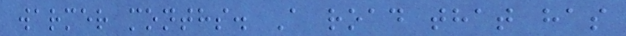warmer months. A road that has
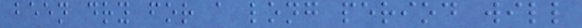been dry for a long period will
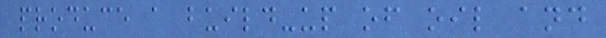produce a build-up of oil and
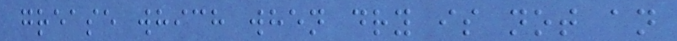grease which when dry is not an
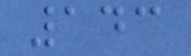143
